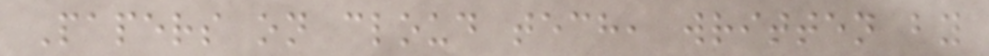Papers on cloud tech, written by
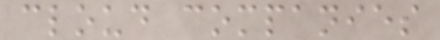cloud companies
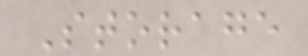Storage
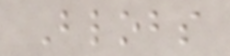Blobs
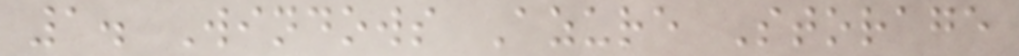1. Windows Azure Storage
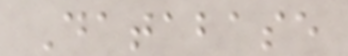Database
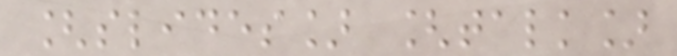[slides] [talk]
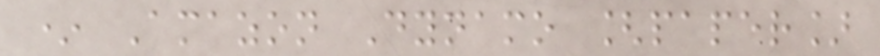* Amazon Dynamo [paper]
